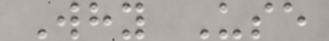Why Use
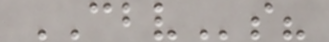CBVs?
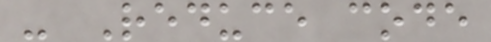- Reduce code
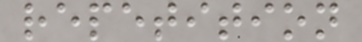repetition
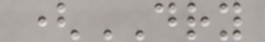(DRY
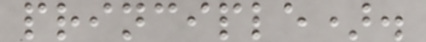principle).
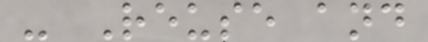- Reuse and
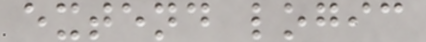extend logic
